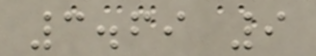3.69 9
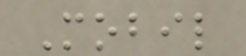Mobil
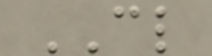CL
